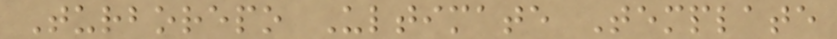Turborepo Ultimate Template
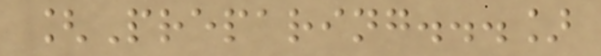[Preparing...]
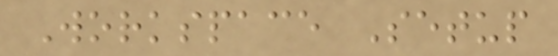Workspace Setup
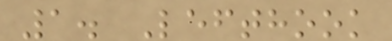1. Lefthook
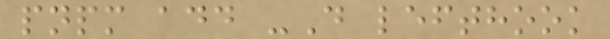pnpm add -D lefthook
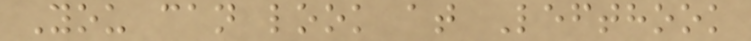You can look at Lefthook
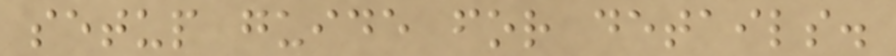setup guide for details.
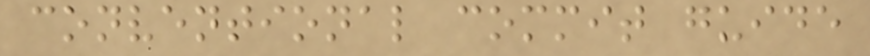conventional commit guide
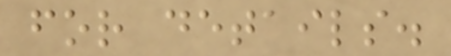for details.
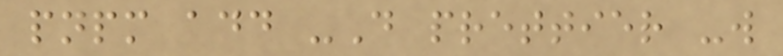pnpm add -D prettier -w
